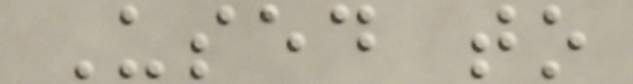Used to
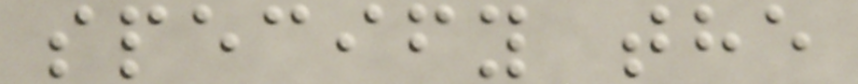specify the
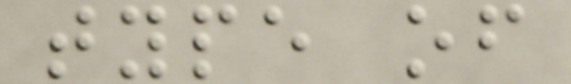type of
